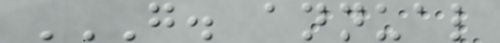G. ANNUAL
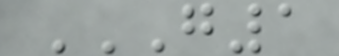G1
